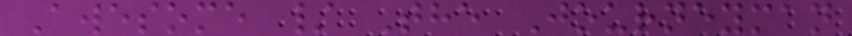Awesome / The Journeyman
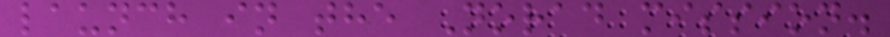launch in the Norad mission.
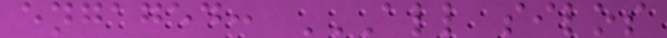engaged: ALL SILOS
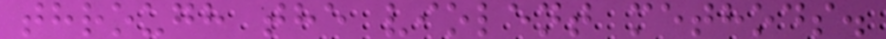through the violent methods.
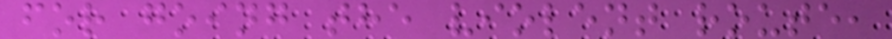for going the violent route,
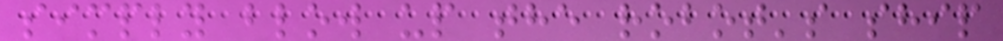simply blow up the robot's ship
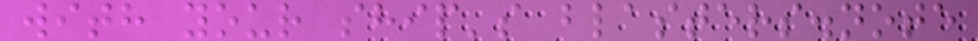with your ship's blasters.note
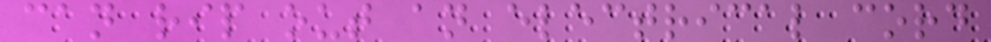can rip out an electrical cord
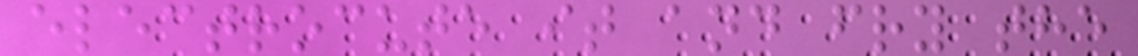electrocute it and fry the
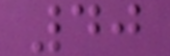40
